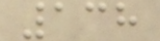138
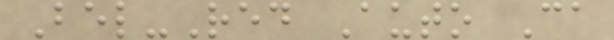Bel-Red Auto Ca
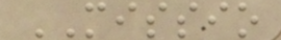MISSIO
